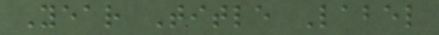Year Title Label
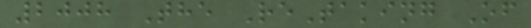2008 The ReTaking Of
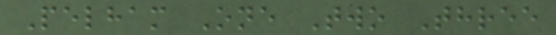Pelham One Two Three
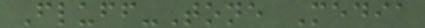Fluff-Tone Media
